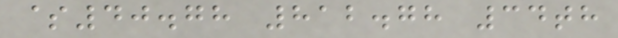$40.78 812.78 34th
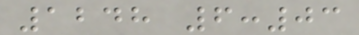1248 6:03
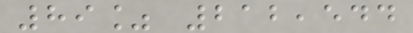89% 212,544
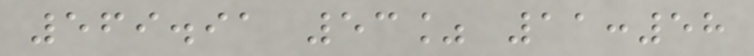569.91 53% 11:58
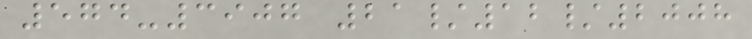574-3907 21/12/2008
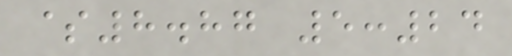$8.87 5:24
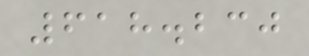618.230
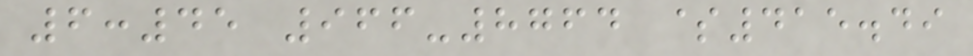6:45 966-8764 $415.49
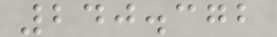240.372
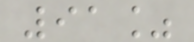91%
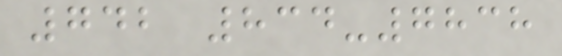742 834-7838
